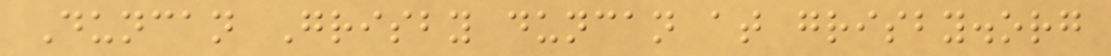Duncan Grisby duncan at grisby.org
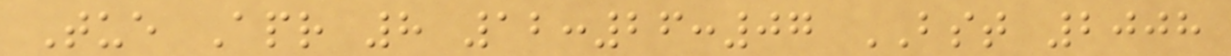Tue Apr 8 12:26:07 BST 2008
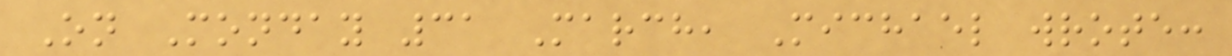On Monday 31 March, Michael wrote:
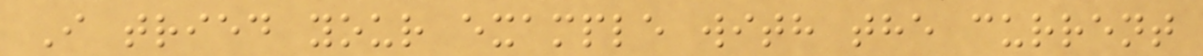I tried your example with the current
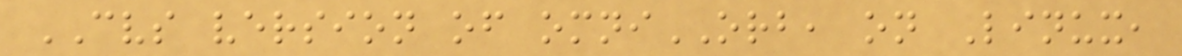CVS version of omniORB, on Linux,
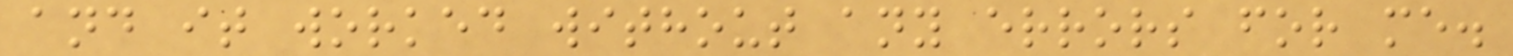and it worked without any errors for me.
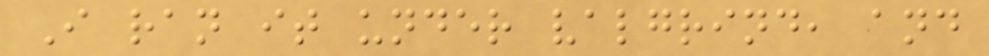I ran it under valgrind, and
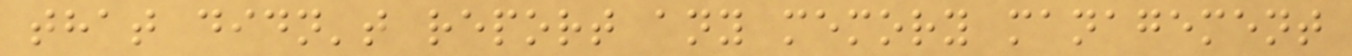that didn't report any memory management
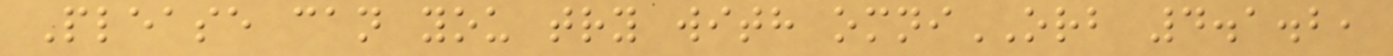Please can you try with omniORB 4.1.2,
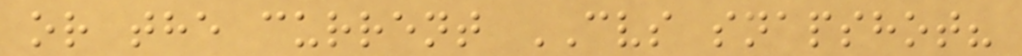or the current CVS snapshot?
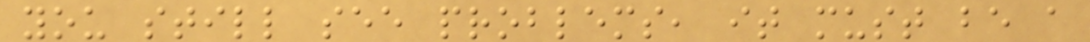you still see problems, it must be a
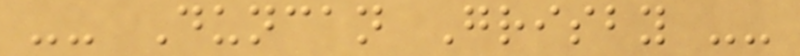-- Duncan Grisby --
